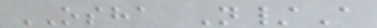OSHA N/A
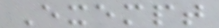Exempt
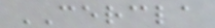CERCLA
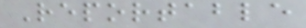Reportable
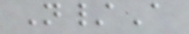N/A
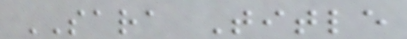SARA Title
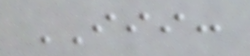III:
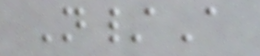N/A
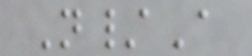N/A
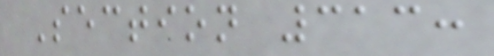Section 313:
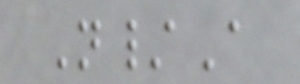N/A
